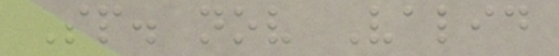Sp. nov Valid
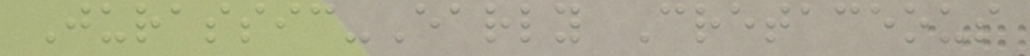Jurassic-Early Cretaceous
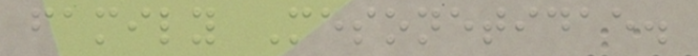family Mesonetidae.
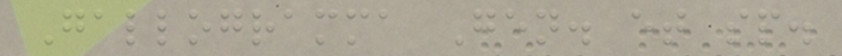Gallogramma Gen. et sp.
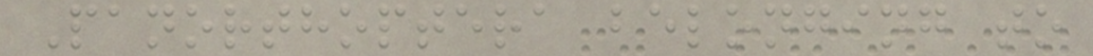Panorthoptera belonging to
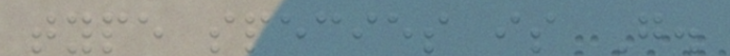type species is G.
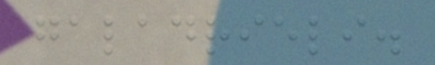galadrieli.
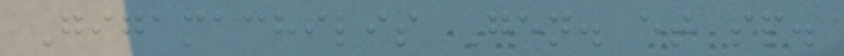Gigamachilis Gen. et sp.
